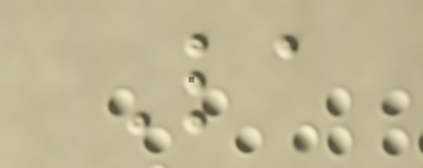La
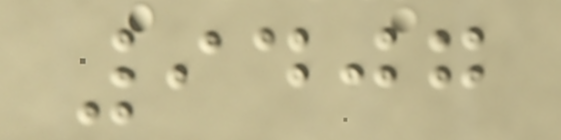9407
